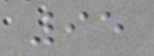95
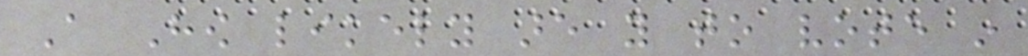A How likely are you to vote in
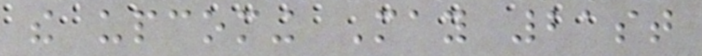the upcoming May 21st
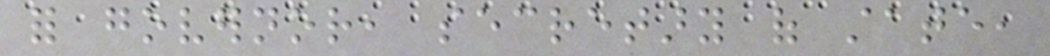for governor, secretary of state,
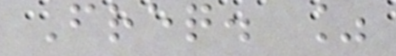Freq. %
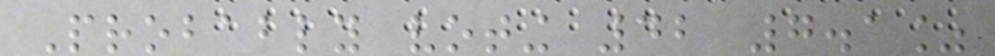Probably voting 42 7.1%
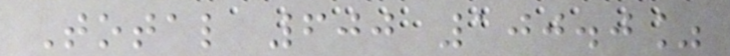Total 600 100.0%
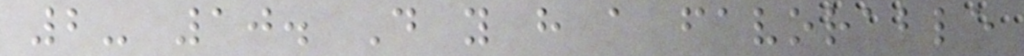2- 10. Do you have a favorable
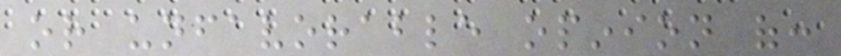or unfavorable opinion of:
